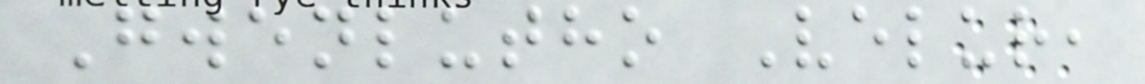Gwenlutho Velur,
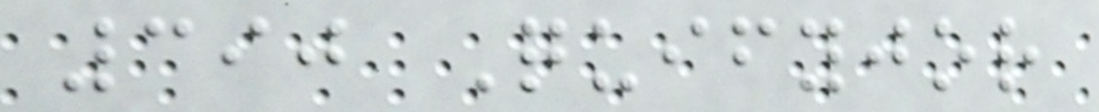390 Quifyjor
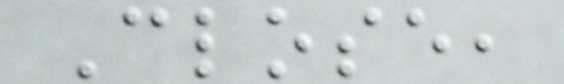Close,
